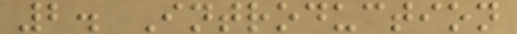2. Introduction
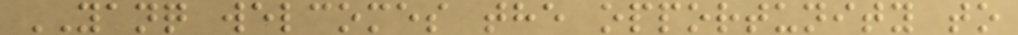YANQ welcomes the opportunity to
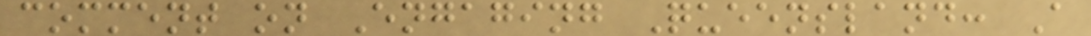comment on Engaging Queensland: A
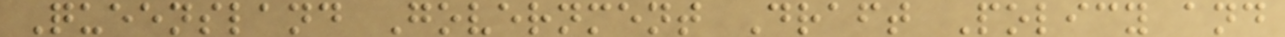Queensland Government Draft Policy and
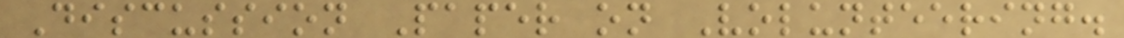Discussion Paper on Volunteering.
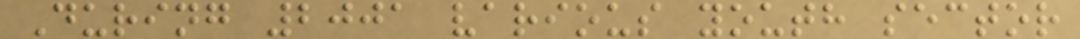During 2001 various youth sector
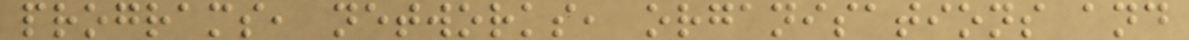programs, networks, organisations and
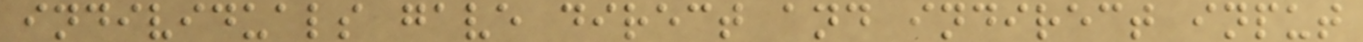individuals gave direct and indirect input
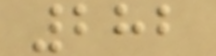282
